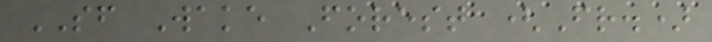SF Wake Forest (Fr.)
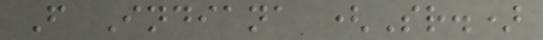F Indiana (Sr.)
